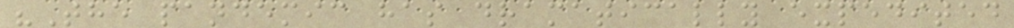"The pandemic has dramatically expedited
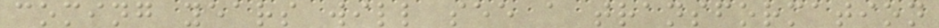coming years will see a transformation
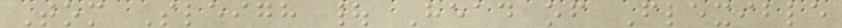Tom Sleigh | Head of Flexible
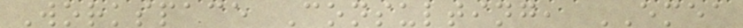Workspace Consulting, EMEA
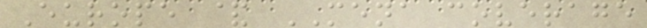Europe & MENA coverage
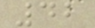42
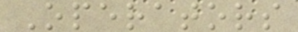Operators
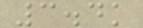3.4k
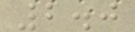2.0
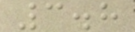3.8
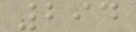294
